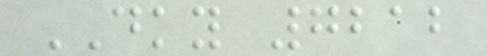DKY 7212
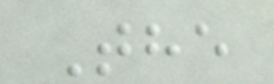The
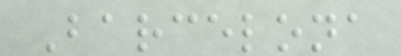Barcelona
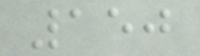150
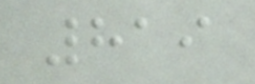819
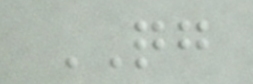QG
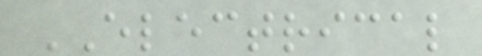ELECTRICAL
